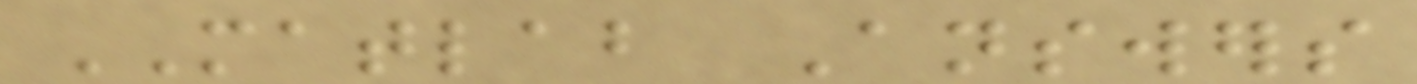MATLAB Answers
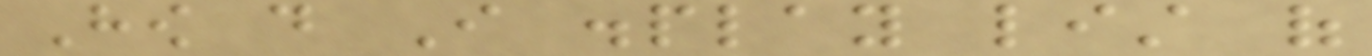How do I display list of
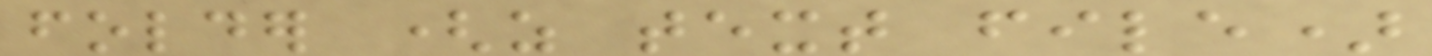folder (as text file)
